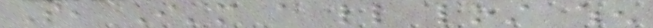So, I'm a little lost when
